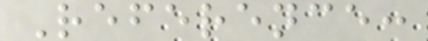Reference:
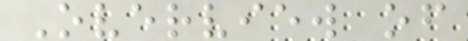Overview of
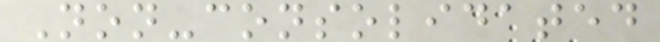Non-consolidated
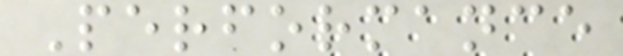Performance
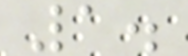1.
